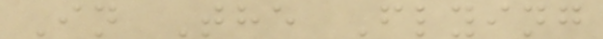In The Flying
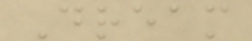Dream
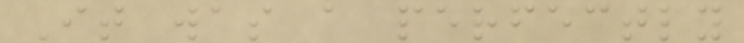It was a perfectly
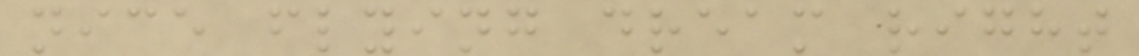nice flying dream right
